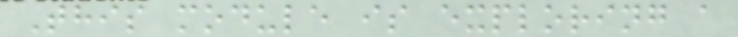This module is exploring a
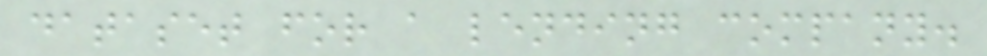dataset for a lending company.
